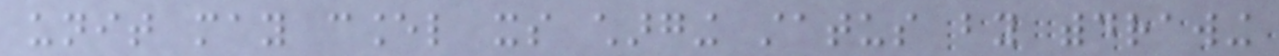unit may cancel its charging status by withdrawing
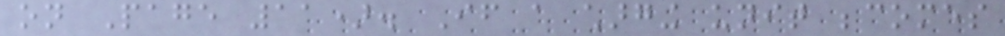on Page 11). If a charging unit becomes
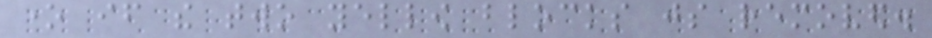one if the two yellow blocks js removed.
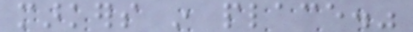markers in place."
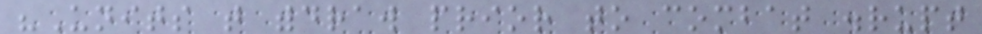"Units that withdraw prior to combat disrupt
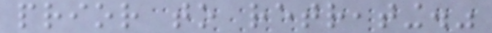prior to retreating."
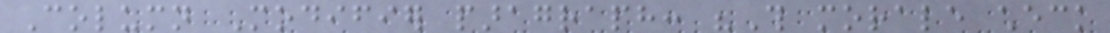Column Modifier paragraph: "This morale check
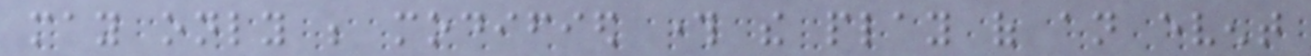may only be modified through the play of an event
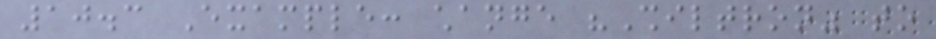10.3 Example: change "Shiltron" to
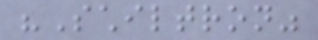"Schiltron"
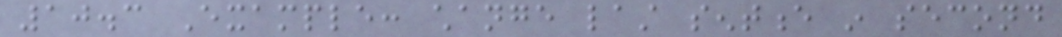10.3 Example: change last sentence in second
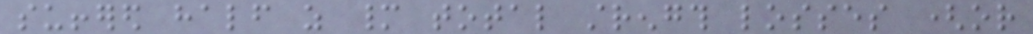suffered half as many total strength losses (or
